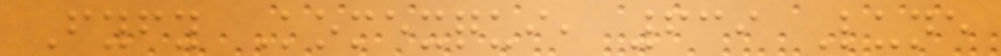Fyfy Komexqui, 639 Lune
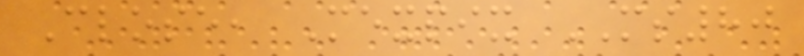Close, Mexpix MS80
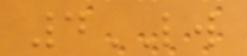4LW
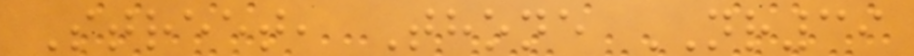Street, Thone NR39
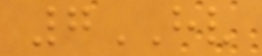7HV
